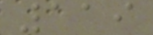119
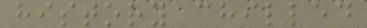history chilled
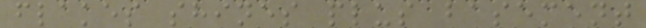flakes shines plus basement
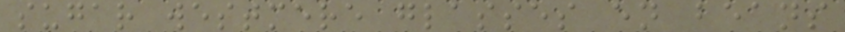sugar westmere glasses en beans
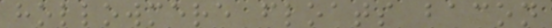hollowmere floats bacon
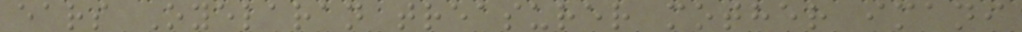ears Oyelaran treasurer mother imani
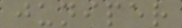juniper
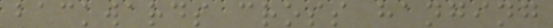backwards cross hanging
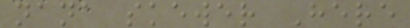nana skewer Here
